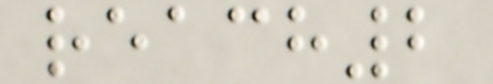reach2
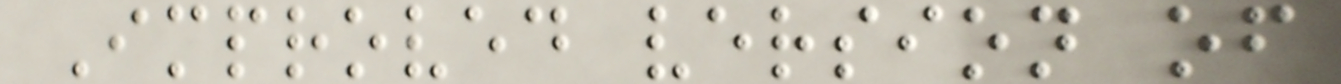Improved version of
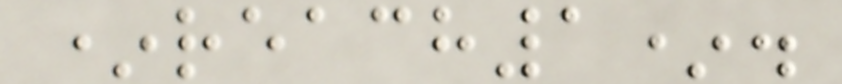*reach1*.
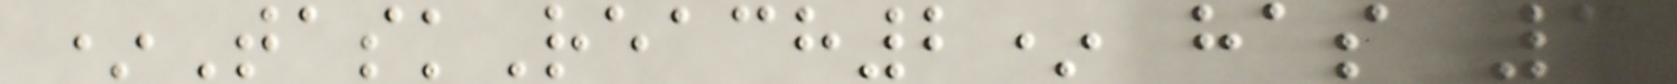*TaskReach2* has 3
